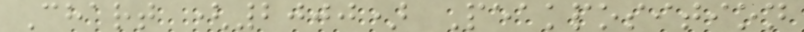Chart (2000) Peakposition
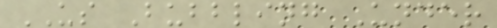US Bubbling Under
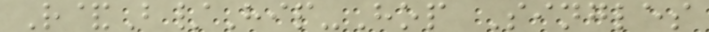R&B/Hip-Hop Singles
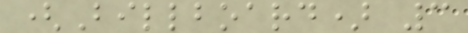(Billboard) 3
